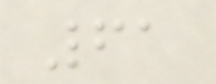61
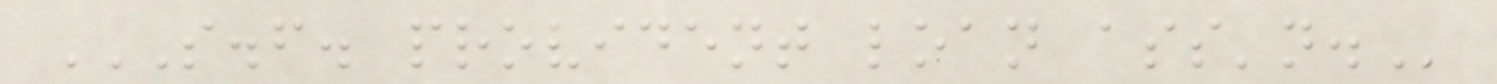S.F. PROVIDENT LOAN ASS'N.
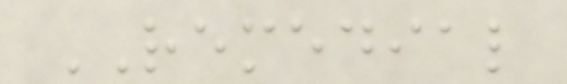REMEDIAL
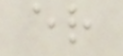er
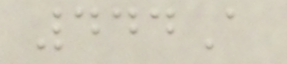444A
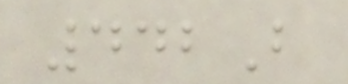442B
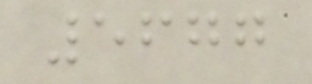5677
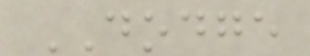DODGE
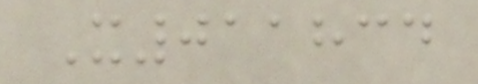X011834
